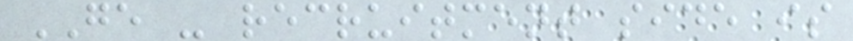GE - recruitment side is
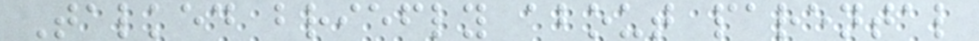Talked briefly about parental
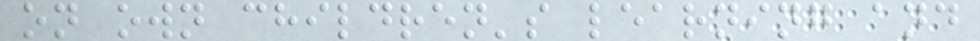on own children's learning and
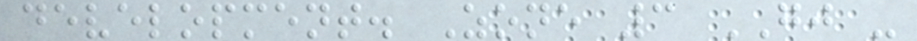development. Zone 3 GJ -
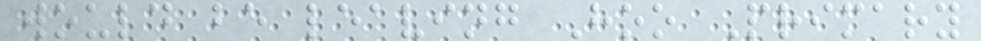would be leaving Hoo Primary
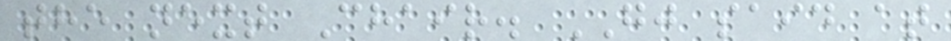the next Chair. GJ said at
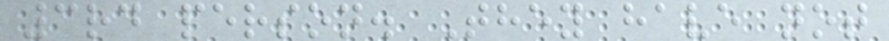3rd person. They have not
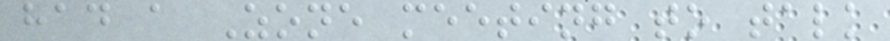had a Zone meeting to talk
